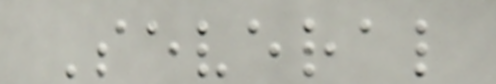Several
